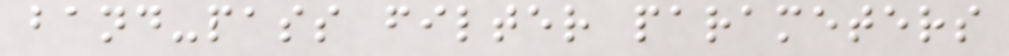band-pass filter parameters
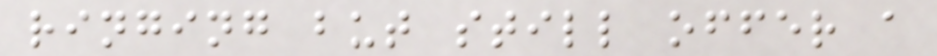ringing but still offer a
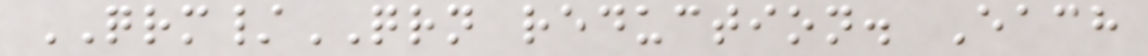QRM/QRN reduction. Each
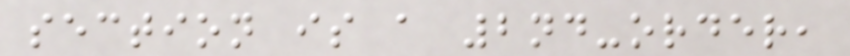section is a 2nd-order,
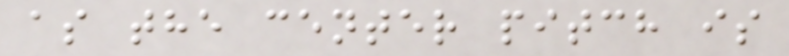as the center pitch is
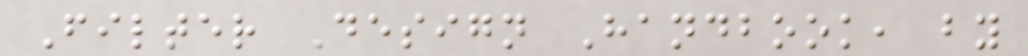Filter Design Handbook, by
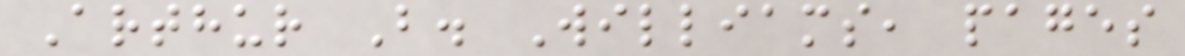Arthur B. Williams, pages
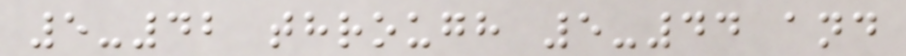5-42 through 5-44 and
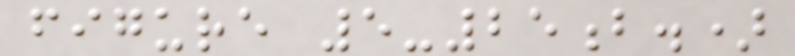figure 5-25b.)
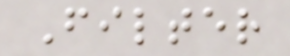Filter
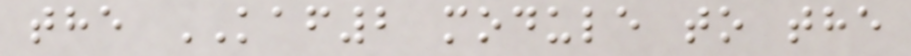the KAF2 module to the
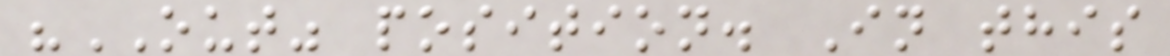"OUT" position. In this
